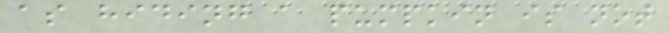as hiding a pumpkin is not
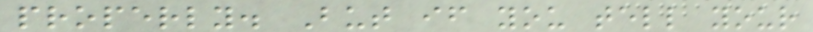properly. But if you tell your
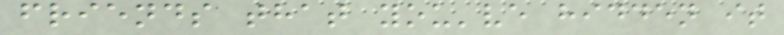friends that you've hidden it
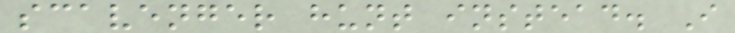scavenger hunt instead. I
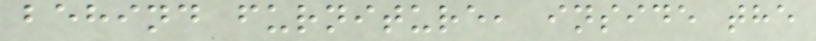behind furniture, inside the
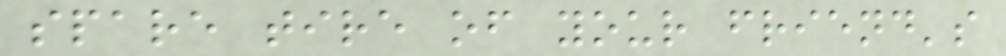spare tire of your friend's
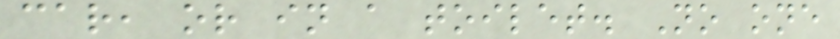car, or in a toilet. No one
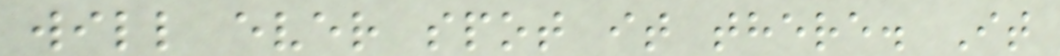will ever spot it there. It
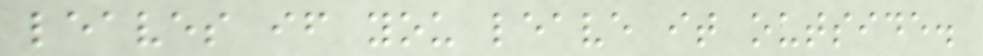leaves if you leave it outside.
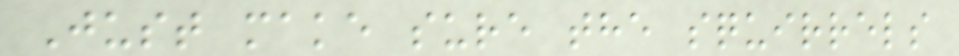Just make sure the squirrels
